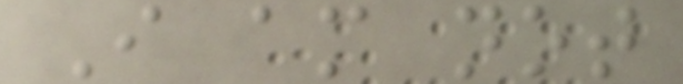I am not
